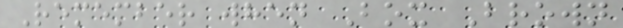Remember when Box Brown
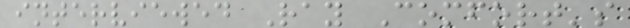interviewed Ray Comfort's
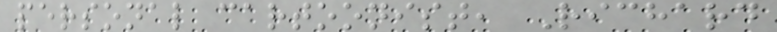personal cartoonist, Richard
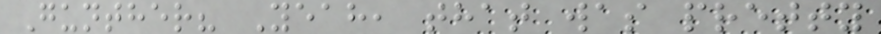Gunther? Yeah, that was pretty
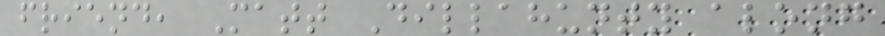friend, Matt Dillahunty along
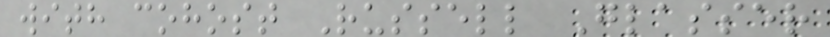with cohost Russell Glasser
